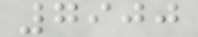7900
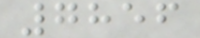7856
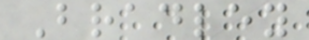Bradley
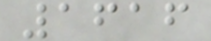1616
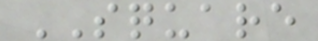SQUARE
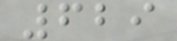629
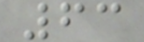63
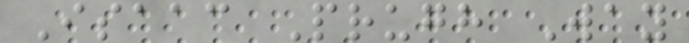Isaac Prugh Way
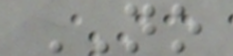NO
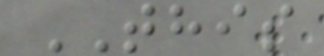THIS
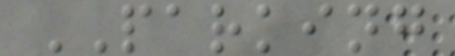PARKING
